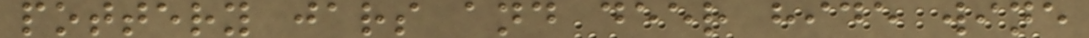pottery jars and deer hide wine
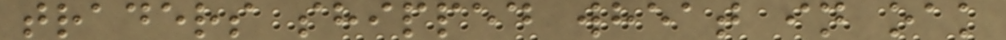traders shipped wheat in oak
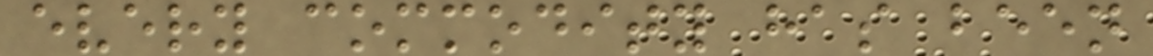every commodity has been
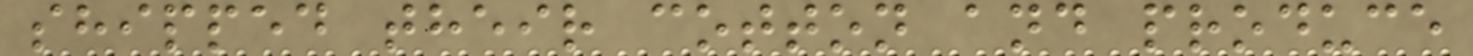shipped their cotton and produce
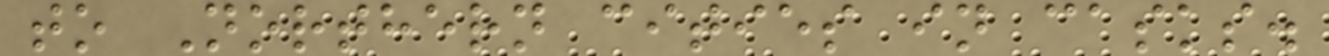to Northern cities in casks.
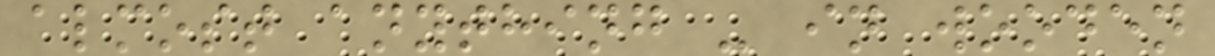almost anything - in wooden
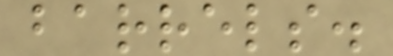barrels.
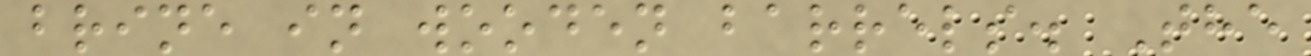brine in wooden barrels. The
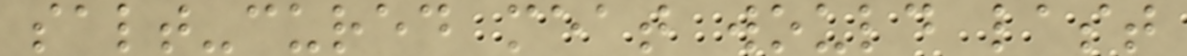salt-cured meat would last
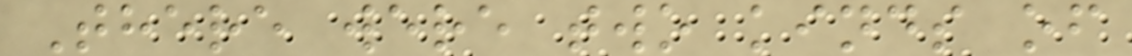There were two kinds of
